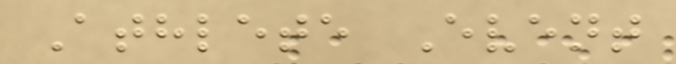Athlete Event
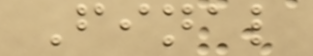Final
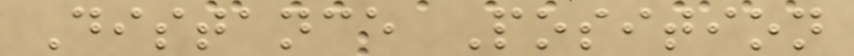Distance Position
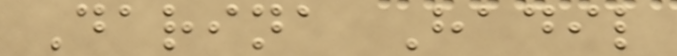Darina Hadil
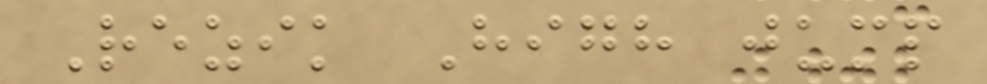Rezik High jump
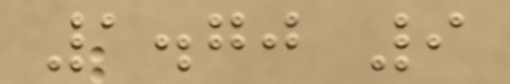1.70 9
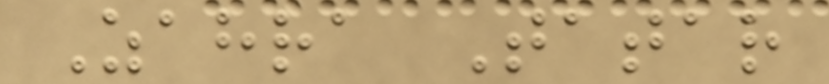Zahra Tatar
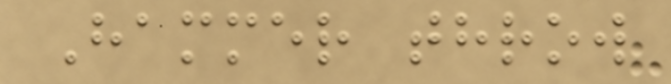Hammer throw
